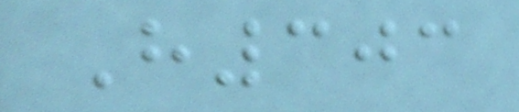H303
